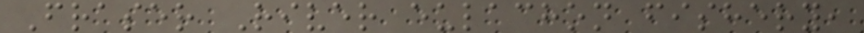Fraser River eulachon fishery,
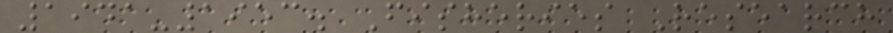1941-1953. Fisheries Research
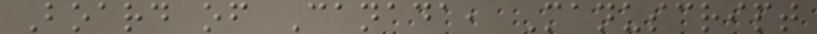Board of Canada, Manuscript
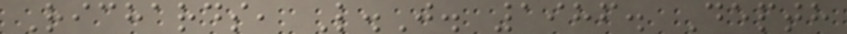Richards, L.J. 1986. Depth
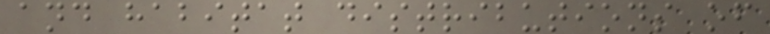and habitat distributions of
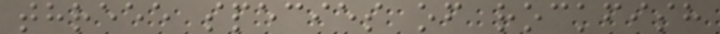threee species of rockfish
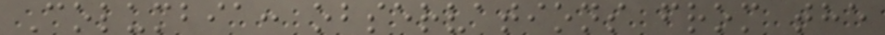Columbia: observations from the
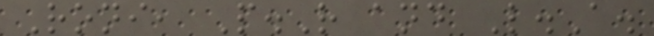Roni, P.R and L.A.
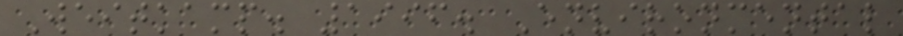Weitkamp. 1996. Environmental
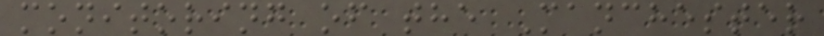monitoring of the Manchester
